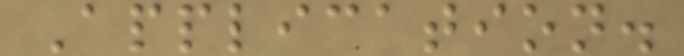Application.
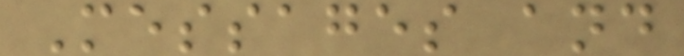Messages and
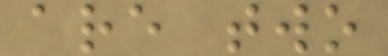are two
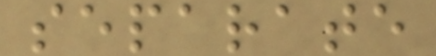separate
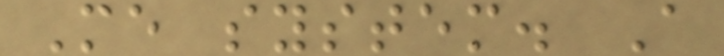Me system. A
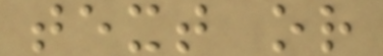text or
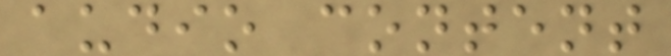audio content
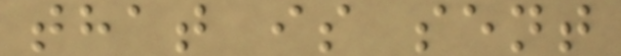that is sent
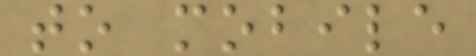to mobile
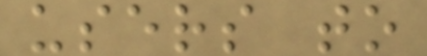users to
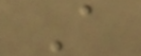A
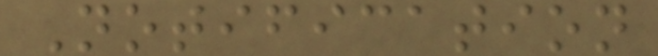Notification
